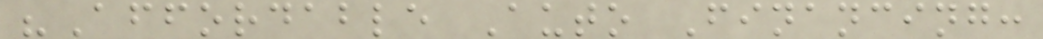"Affordable Auto Financing:
